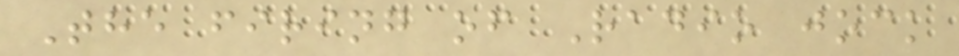The firing of Radio jock
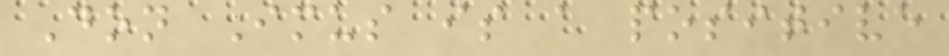Don Imus is a positive
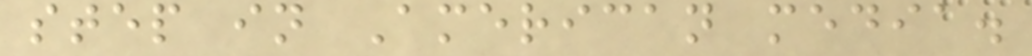step in American media.
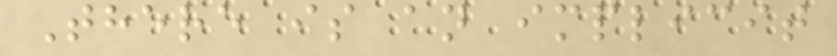There is an implicit
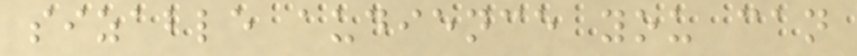sizable audience you can
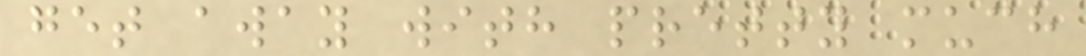get away with pretty much
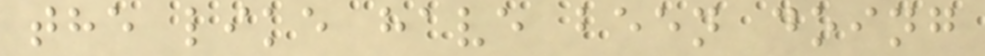the like have been doing
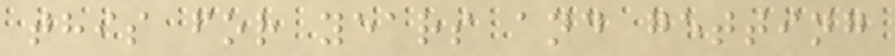this for years and getting
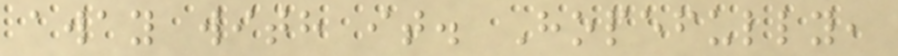away with it. Hopefully,
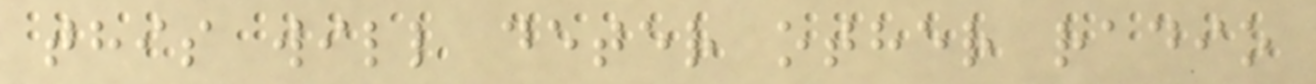this will deter other radio
